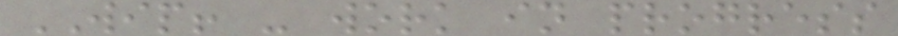WIP! - work in progress
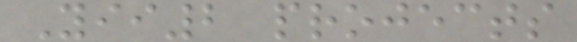Yii2 projects
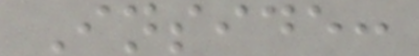Inside:
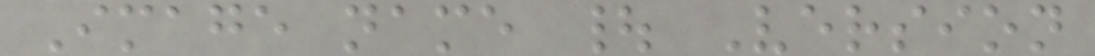Image name | Version
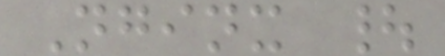Nginx |
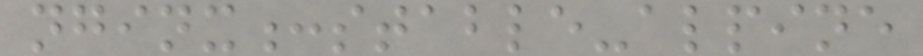nginx:stable-alpine
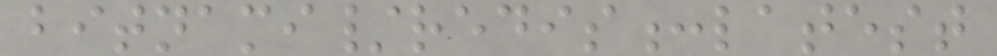bitnami/redis:latest
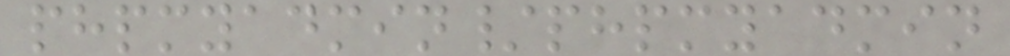phpmyadmin/phpmyadmin
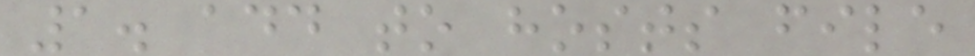1. add to hosts file
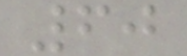60
